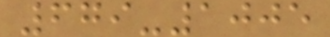679-1005
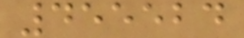455524
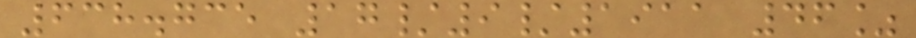638.735 17/9/1911 46%
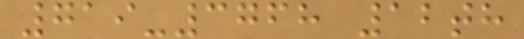719-3768 12th
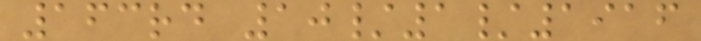163rd 10/1/1916
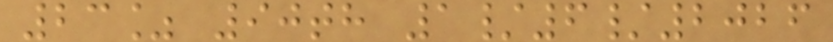23% 90th 1/6/2026
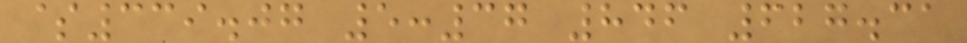$339.07 5:37 846 627.31
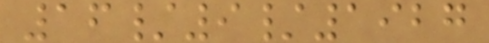16/9/1927
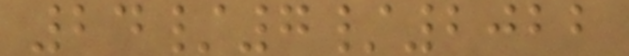24/7/2022
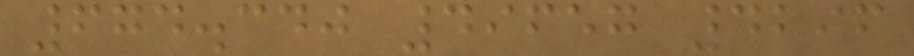674.340 49657 4296
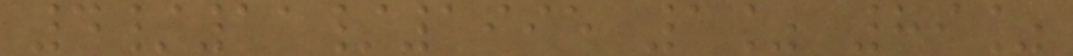4/11/1995 1% 89%
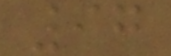97
